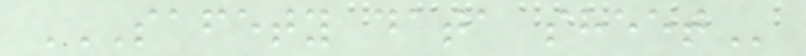SAFETY DATA SHEET
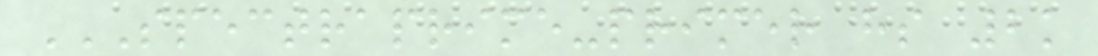SPECTRAPRIME-PRIMER HS 2K
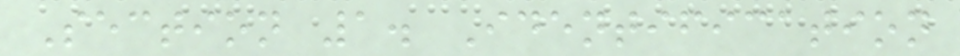Section 1. Identification
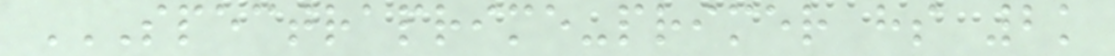SPECTRAPRIME-PRIMER HS 2K
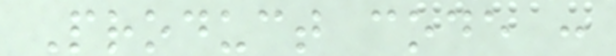Product code :
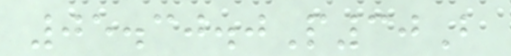05.30.0P30B
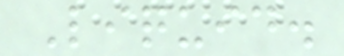Liquid.
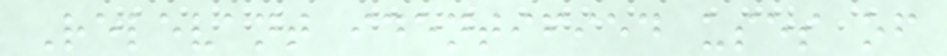Relevant identified uses of
